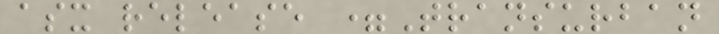asx release =Transurban
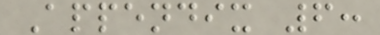Appendix 6:
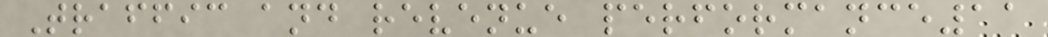Traffic and revenue performance11
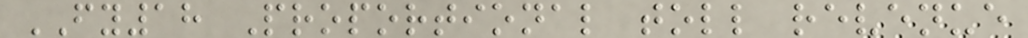FY18 Proportional toll revenue
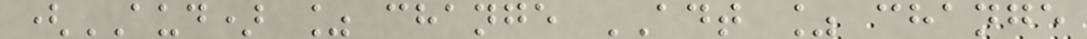(AUD) % change ADT % change
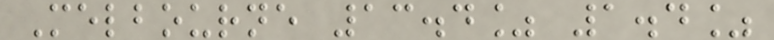Melbourne 13.4% 1.4%
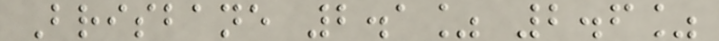Brisbane 2.1% 2.6%
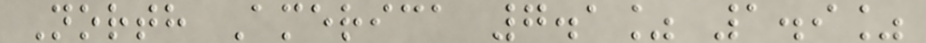North America 7.1% 1.9%
